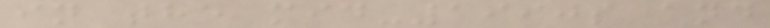in the mid-1990s and
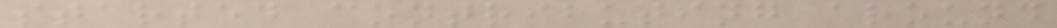started contributing around
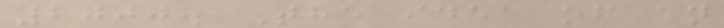2000. The idea of an
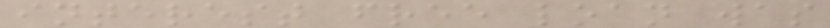interest free loan was
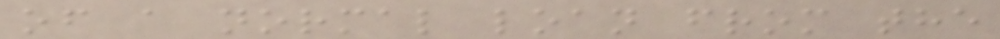of a normal loan from the
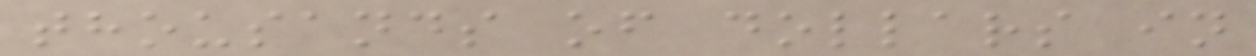thousands of dollars in
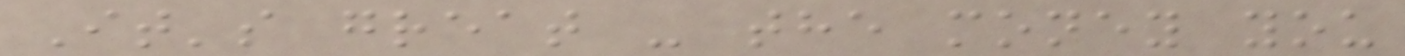It's great - the money you
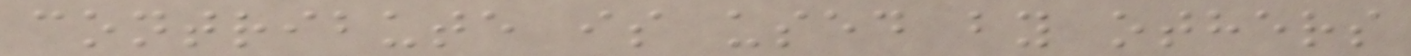contribute is used by others
